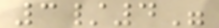3/4"
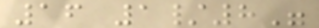16 1/8"
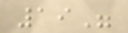19"
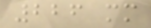226 mm
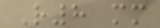R8 mm
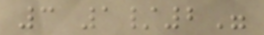3 1/2"
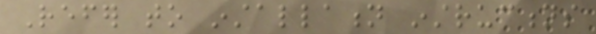Refer to installation instructions
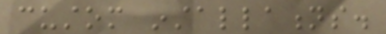custom installations.
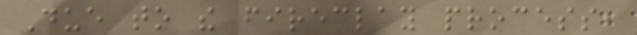Due to the fireclay process,
